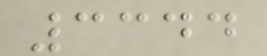3344
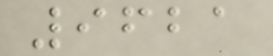9621
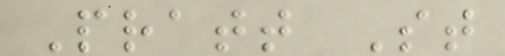Pratt St
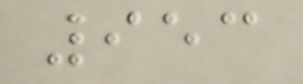953
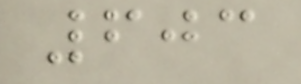603
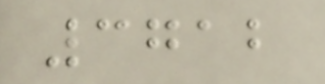3712
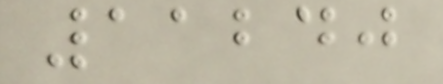11240
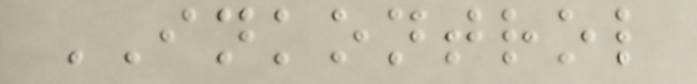INKONTROL
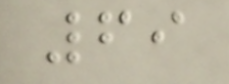69
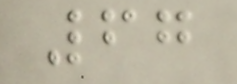67
